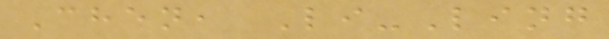Chen, Li-Ling
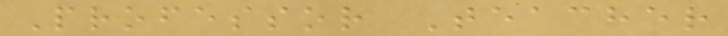Professor Teacher
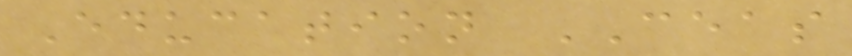Education CEAS
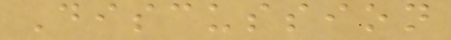Discussion
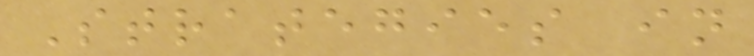Strategies in
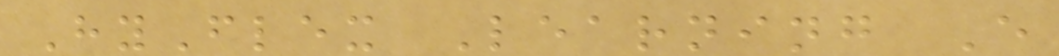HyFlex Learning E
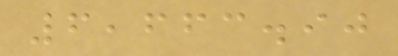6,663.90
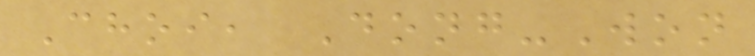Choi, Dong-Won
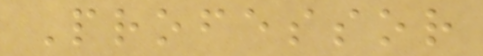Professor
